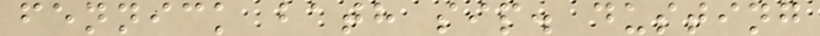fennick bath sip. dusting
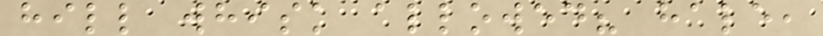hill whisk allowed? hale,
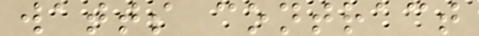watts contract
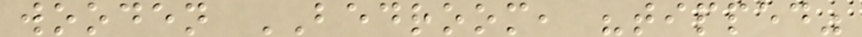wooden BEDROOM, "tipped"
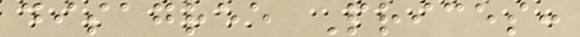disagree Prices:
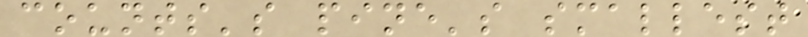counts's pine's smallest
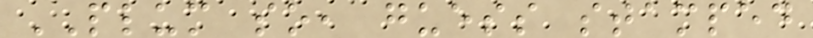PLUM so, guess stamped
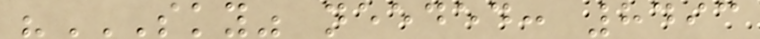"SKY" NEEDED: 8493
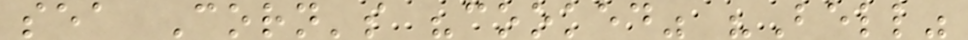sea Corn's "cooked" "Bell"
